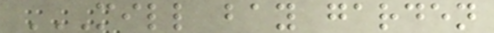MILL BAY GARDEN
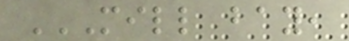MILL BAY,
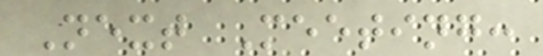Next Meeting:
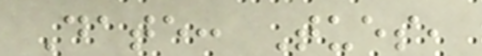Date: Tues,
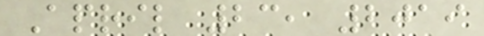April 23, 2019
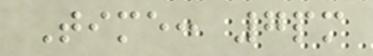Time: 7pm
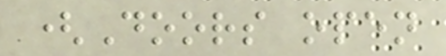(Doors open
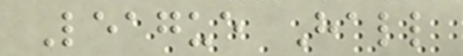League Hall
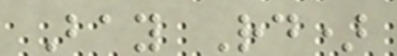Bay Rd)
